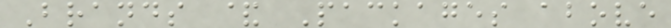Brands & Packages above
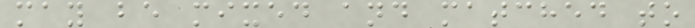may be mixed and matched to
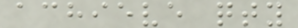achieve qty
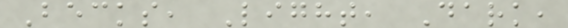Becks, Light, Dark,
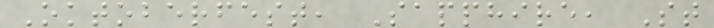Oktoberfest, Sapphire, St
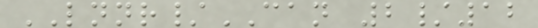LNNR/CAN 2/12
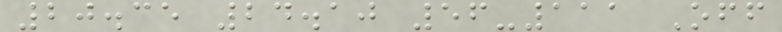20.35 24.10 56-111 Off
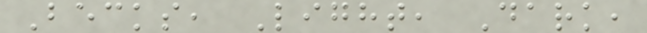Becks, Light, Dark,
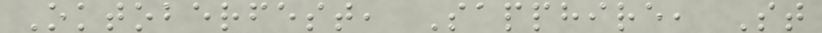Oktoberfest, Sapphire, St
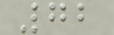72
